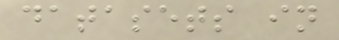datasets in
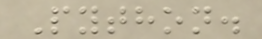Python.
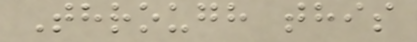Through this
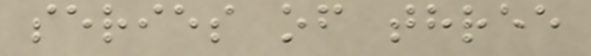series of three
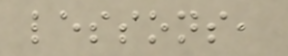lessons,
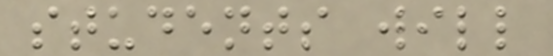students will
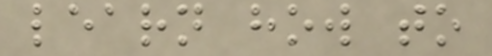learn how to
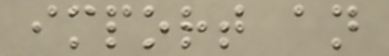import an
